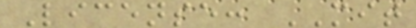License: MIT
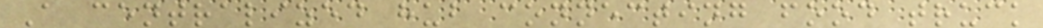A centralized hub connecting food truck
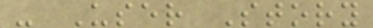- User Story
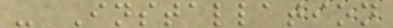- Installation
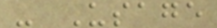- Usage
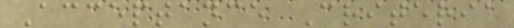Acceptance Criteria
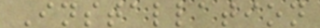Installation
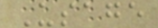Usage
